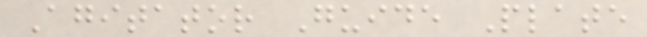Agitator Guide Plate
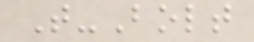T-Bolt
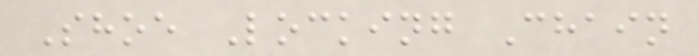Shoe Locking Chain
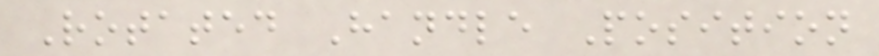Rotated Handle Position
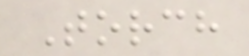Torch
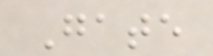Gate
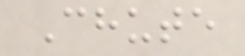Chute
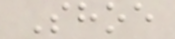Shoe
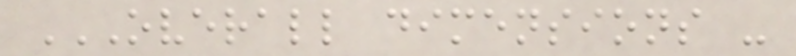OVERALL DIMENSIONS -
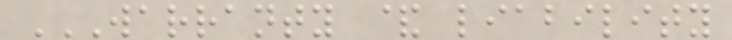WARRANTY & LIABILITY
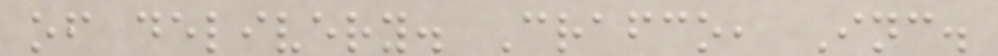of delivery. Crafco, Inc.
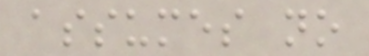assumes no
